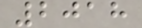2018
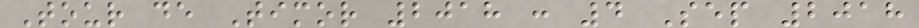Tour de Timor 2018 : 4 Sep 2018
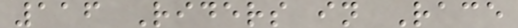116 Riders in Race
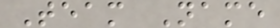Team Name
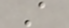A
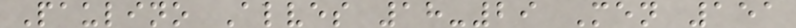Paulino Alves 18-29 Men 151
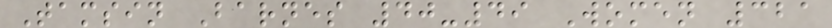Tamsin Barnes 40-49 Women 321
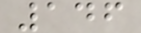146
